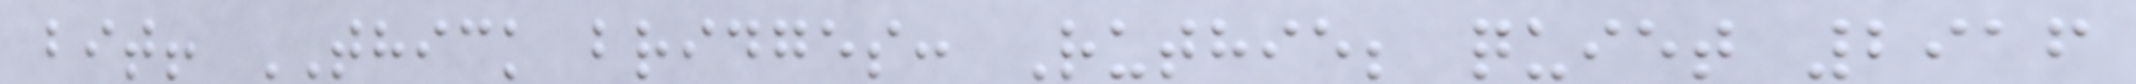bit! THICK bridges: Ruthie; quiet 2916
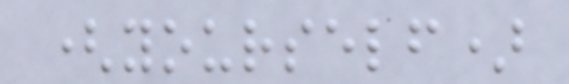(yourself)
